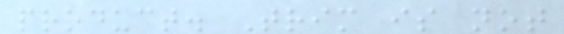product. Trim is not
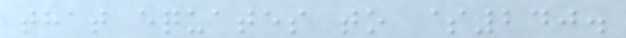that equates to $240.
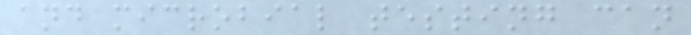and microbial testing can
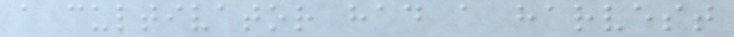a cultivator had a harvest
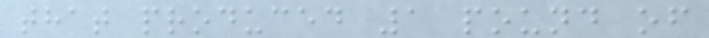that produced 1 pound of
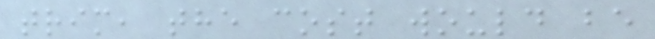trim, the cost would be
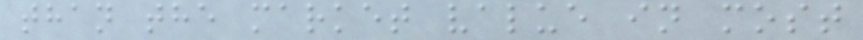than the market value in most
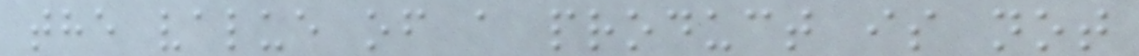the value of a product is not
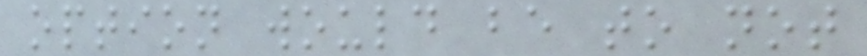option would be to not
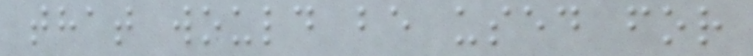that would be used for
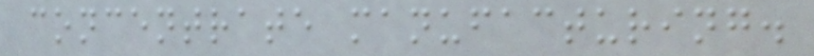concentrate manufacturing.
